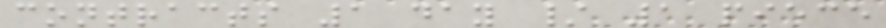contracts 1 day / 1 piece
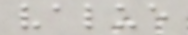value
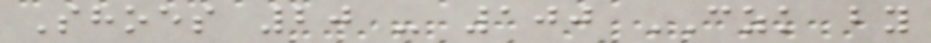Shoes 20 - 100 CZK by
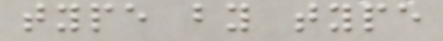type by type
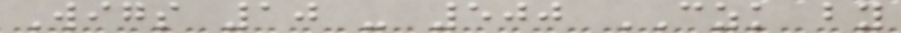Wigs 10 - 500 CZK by
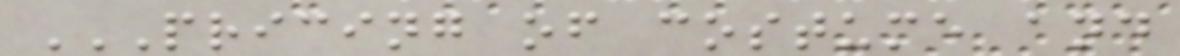PRICING OF COSTUME AND
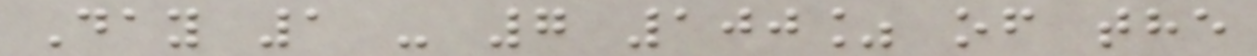Day 1 - 7 100% of the
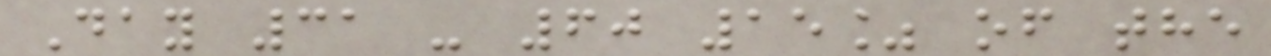Day 31 - 60 15% of the
